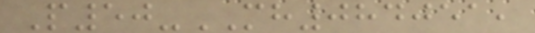P50-MH084051,
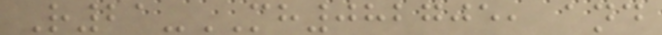R21-MH082705, and
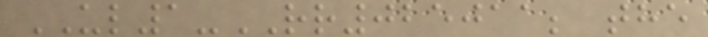UL1-RR025011; the
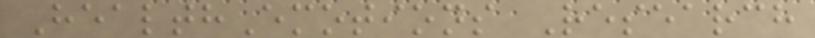HealthEmotions Research
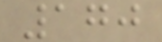170
